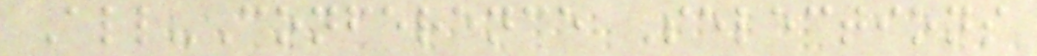All-Conference Selections
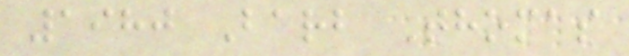1980 Barb Thomas
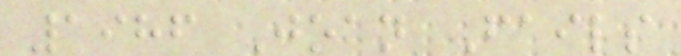1986 Joan Fails
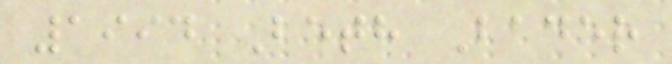1994 Beth Bader
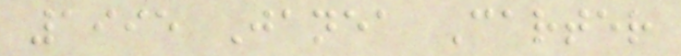1995 Janea Carter
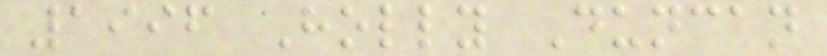1996 Holly Duncan
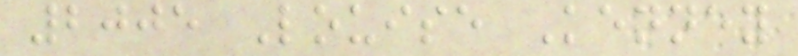2005 Louise Kenney
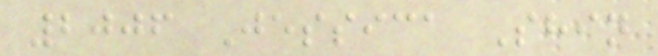2006 Jessica Shin
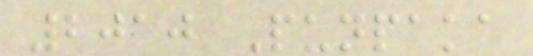2010 Punpaka
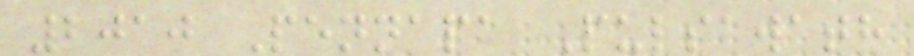2010 Pennapa Pulsawath
